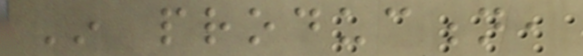In production,
